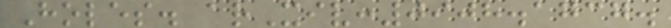Holes. arXiv:0908.1737.
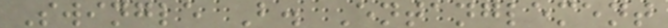Swingle B. Entanglement
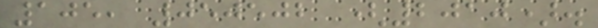105, 050502 (2010).
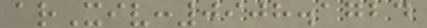arXiv:0908.1724
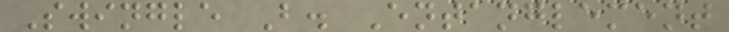Swingle B. Entanglement
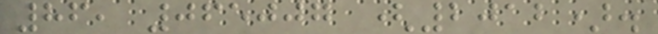86, 065007 (2012).
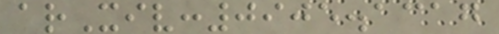arXiv:0905.1317
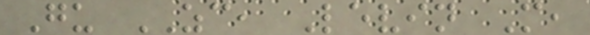Gu ZC, Levin M,
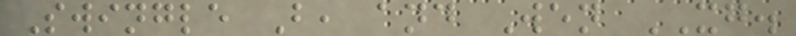Swingle B, and Wen XG.
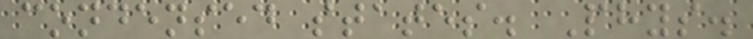condensed states. Phys.
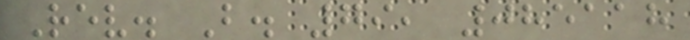Rev. B. 79, 085118
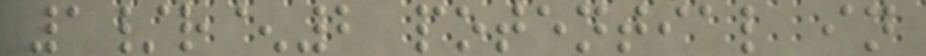1/r^2 potential in
